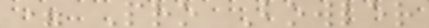= Pro Bowler
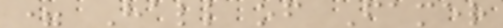= Hall of Famer
